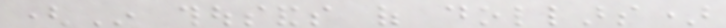(In thousands of dollars)
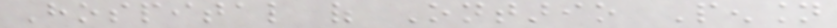Hospital of Ontario Pension
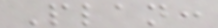Plan:
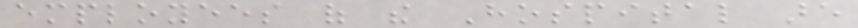employees of the Hospital are
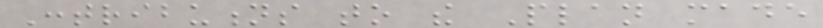Contributions to the Plan made
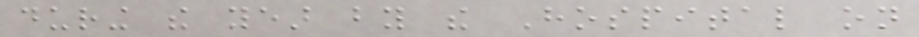during the year by the Hospital on
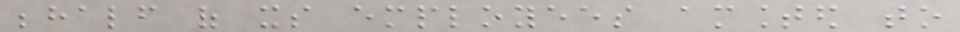behalf of its employees amounted to
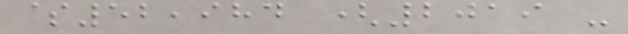$52,984 (2019 -
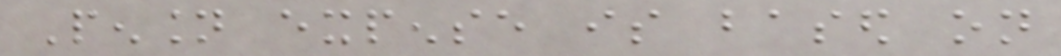Pension expense is based on
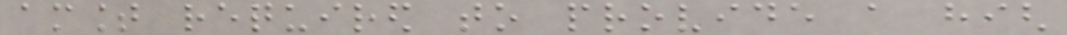amount required to provide a high
